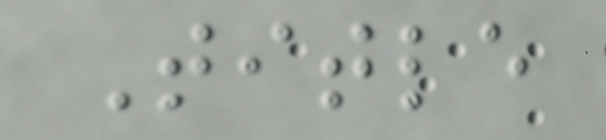Title
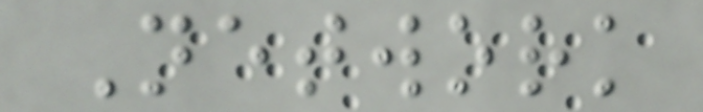Network
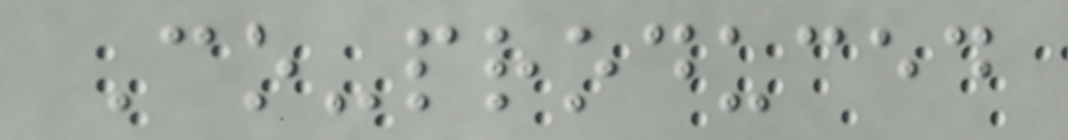Co-produced
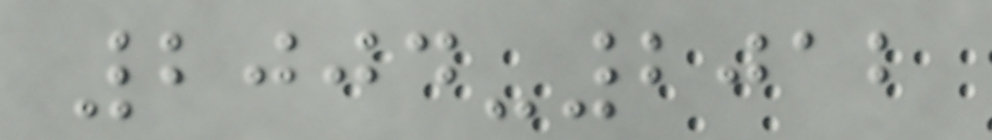2004-2012
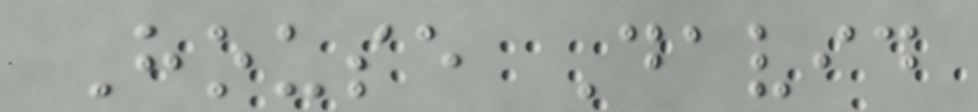House David
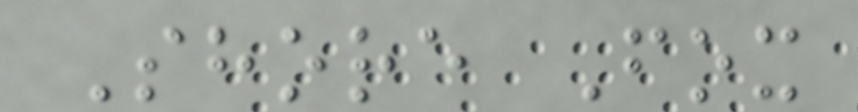Shore Fox
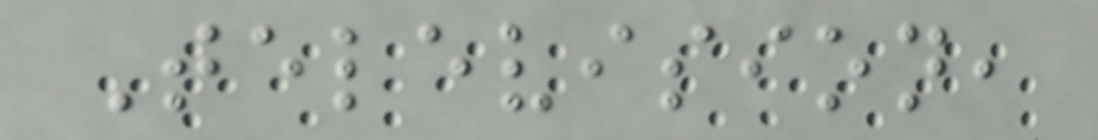Television,
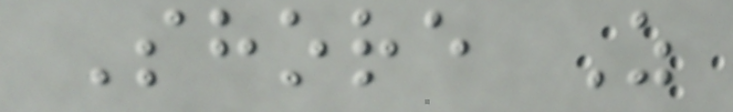Shore Z
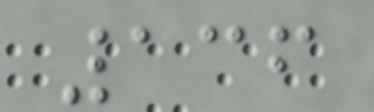136
